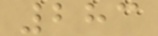283
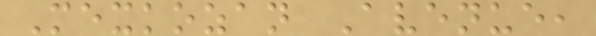Mexkozan Avenue,
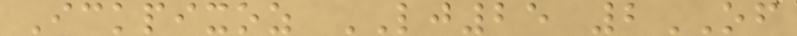Ickpixoz LJ25 2OF
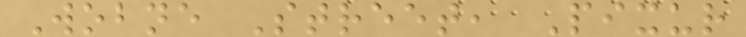Wobne Street, Pixur
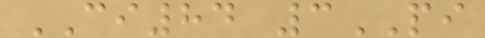CI84 3PI
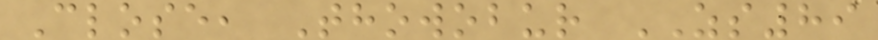Close, Thowobur ZS89
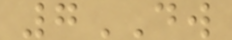7DW
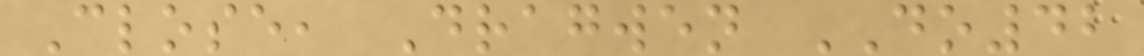Close, Dragwen DO42
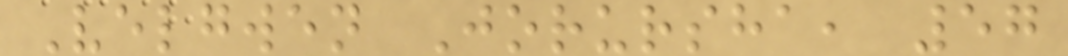Velgwen Jorursha, 57
